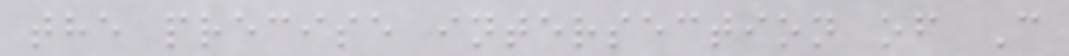the precise intersection of C
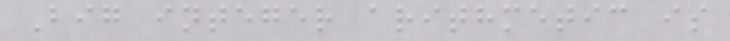Big integer arithmetic is
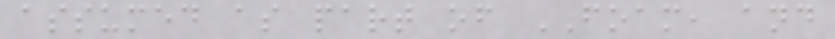assumed as part of FOAM, and
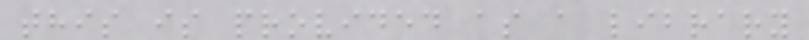this is provided as a library
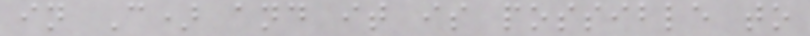in C) and it is possible to
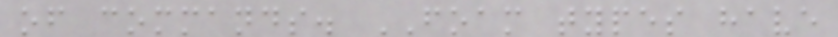of commands. FOAM types have
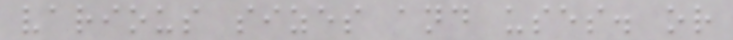various sizes and uses. or
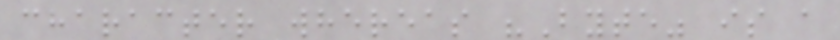character whereas "Byte" is a
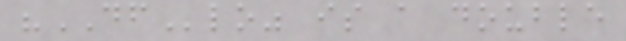"DFlo" is a double
